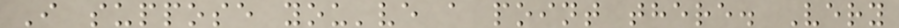I suppose you've a point there. Very
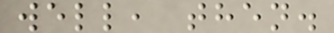well, then.
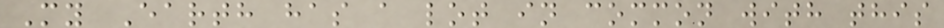My Earth has a lot in common with this
